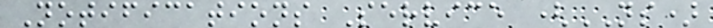Notifications Service (NS)
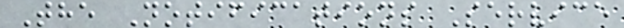The Notifications Service
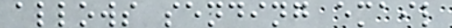allows sending email
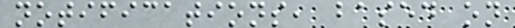notifications, based on
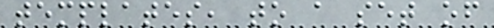templates, to a set of
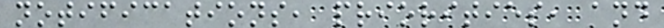notifications, priorities, and
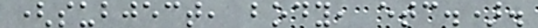(subject, body, etc.).
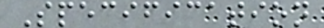Specification
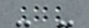- -
